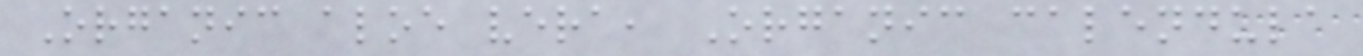Organic aloe vera, Organic calendula
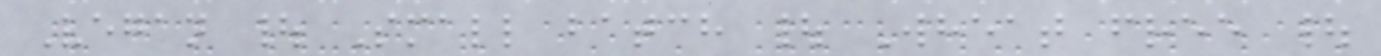Vegan | Small batch | Wheat free |
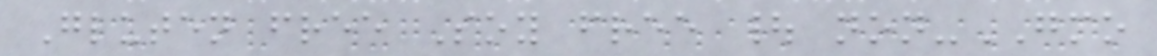Gluten free Soy free | non-GMO
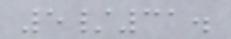5/31.
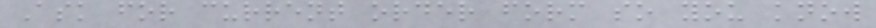Ask for current order form so you know
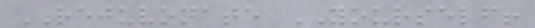REJUVONATE YOURSELF!
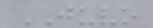JUVO
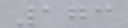173
